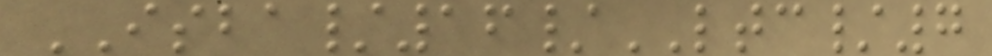ISBA/16/LTC/7
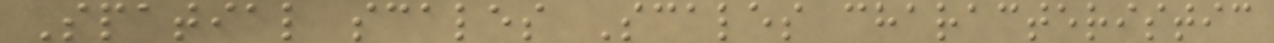Spatial scales Scales characteristic
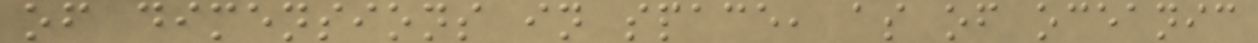of dimensions in space, as of oceanic
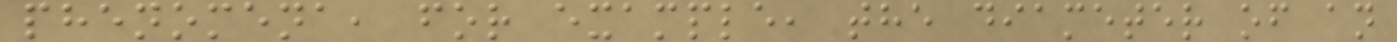phenomena, for example, the diameter of an
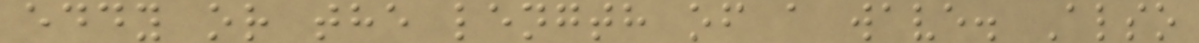eddy or the length of a wave. Also
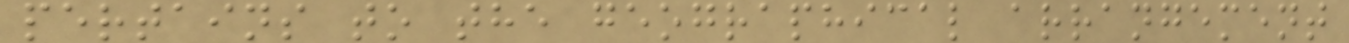pertains to the geographical arrangement
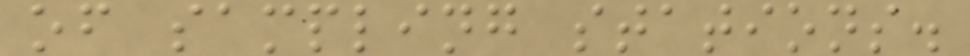of sampling stations.
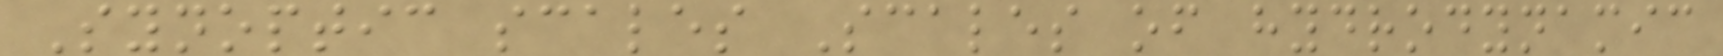Synoptic scales Scales of hydrodynamic
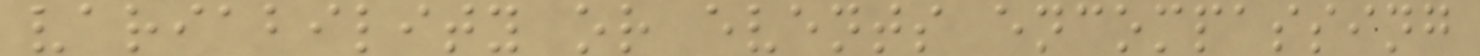variability or events encompassing
